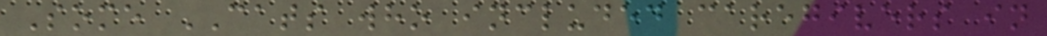Some CATS who included caregivers in
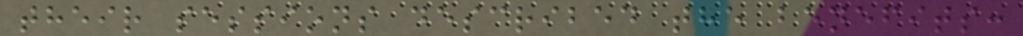their sessions described the benefits:
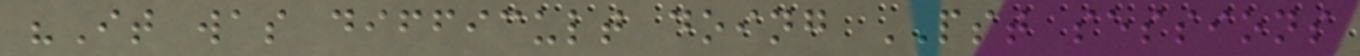"It was difficult doing PST sessions
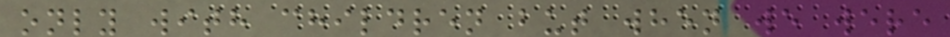only with children but when we were
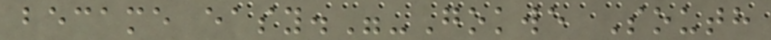became easy."-Gokwe South
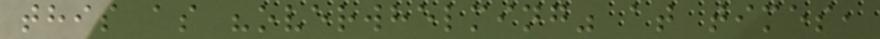this as "overwhelming" at times,
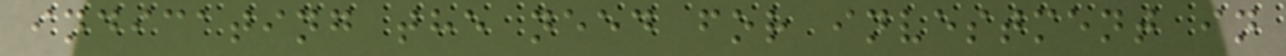indicating the need for investment in
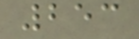253
